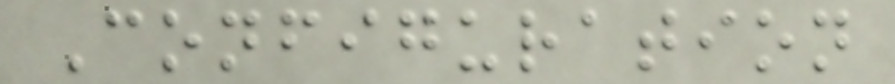Configuration
